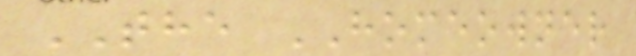THE HOMEOWNER
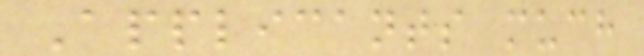Applicants much
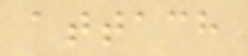attach
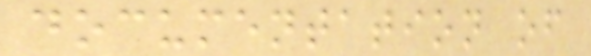documentation of
